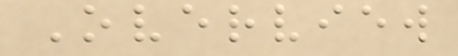Overview
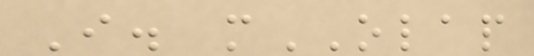I. mOLAP
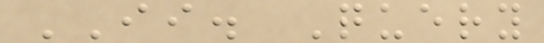II. Query
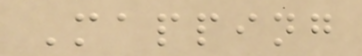Mapping
